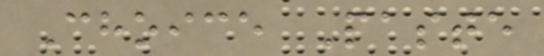Choice Paste
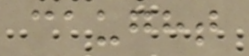caught
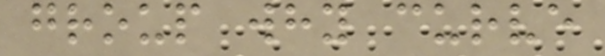group why curve
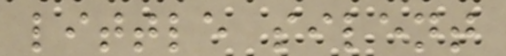little silent
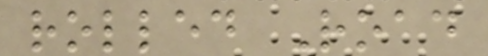rolled Road
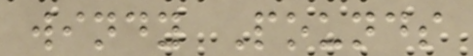windy Pounds
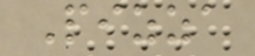Pizza
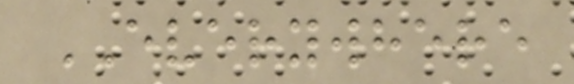EVERYWHERE
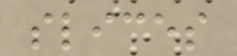slices
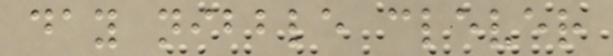day nibble clever
